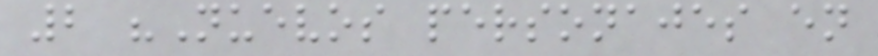2 "Nuevos personajes en
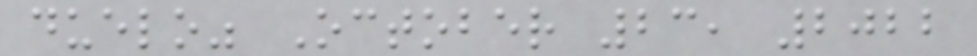duelo" October 23, 2022
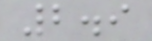2.9
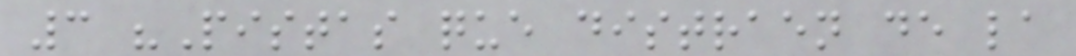3 "Pistas que distraen de la
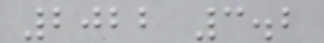2022 3.2
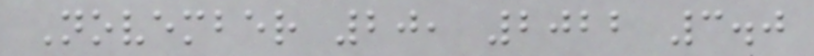November 20, 2022 3.0
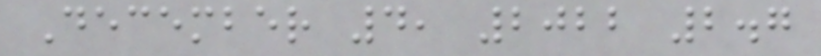December 4, 2022 2.7
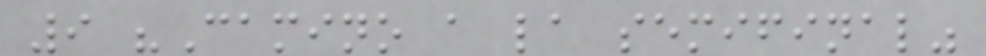9 "Camino a la semifinal"
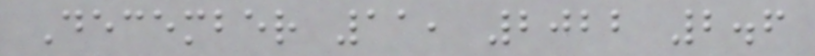December 11, 2022 2.6
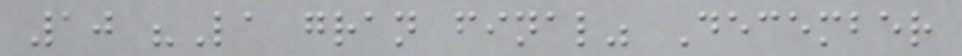10 "La gran final" December
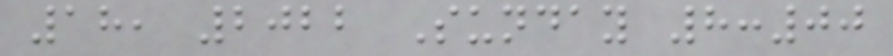18, 2022 Sunday 8:00
